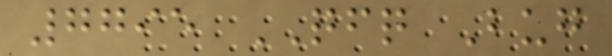7795 QFQ Bug
